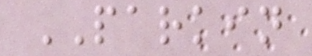PARKIN
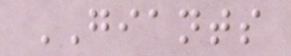GIANTS
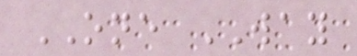ONE WAY
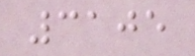3105
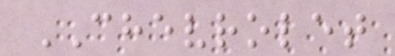CHEVROLET
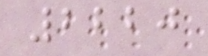2220
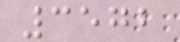3572
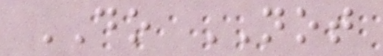DO NOT
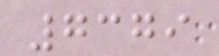7379
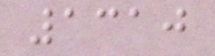1310
